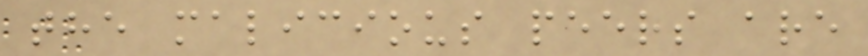the malicious peers are
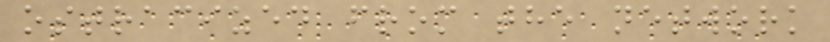ostracized from the network
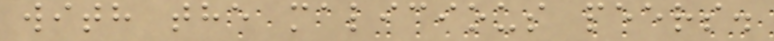with the malicious peers.
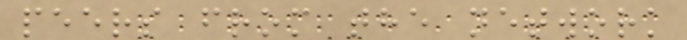peers from the network
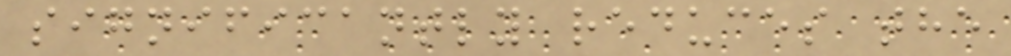significantly reduces the
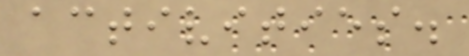activities.
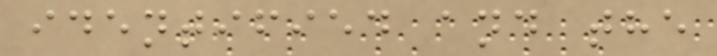identified and the
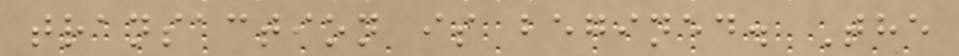transaction is begined. The
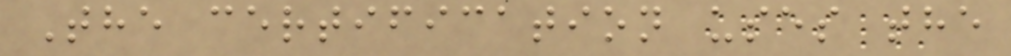The certification uses the
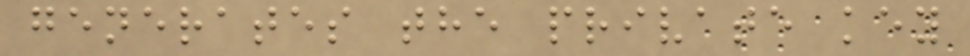generates the private key
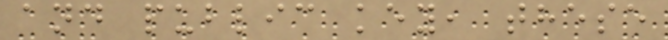and public key, these
